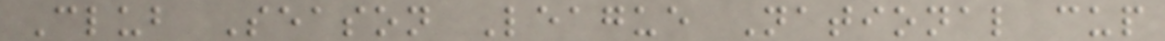Club Season League National cup
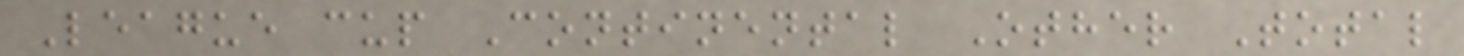League cup Continental Other Total
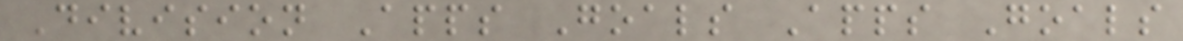Division Apps Goals Apps Goals
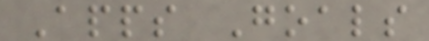Apps Goals
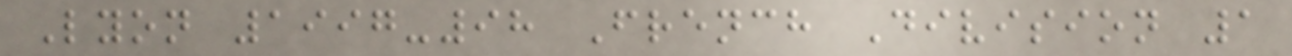Lyon 1997-98 French Division 1
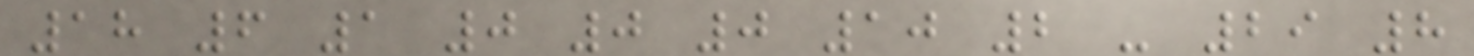18 6 1 0 0 0 10 2 - 29 8
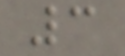3
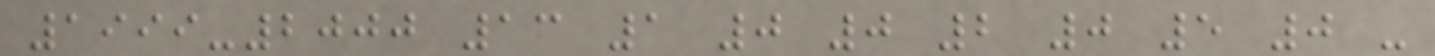1999-2000 13 1 0 0 2 0 5 0 -
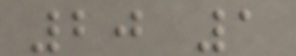20 1
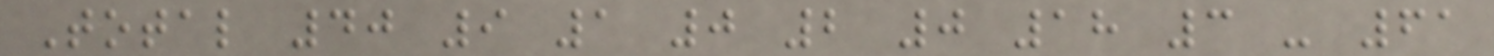Total 40 9 1 0 2 0 18 3 - 61
